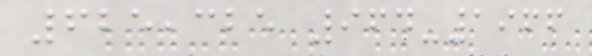625,325 964-1966
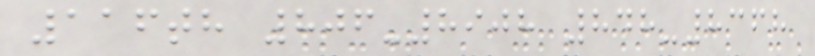116th 806-8908 848-8368
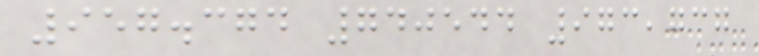957.374 740544 973,737
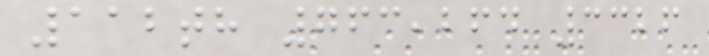112th 763,264 3326
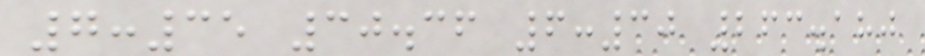7:35 30.36 6:30 263.180
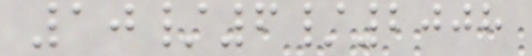10/6/2008
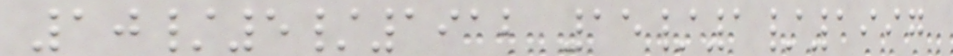10/5/1912 15/1/1997
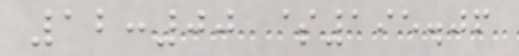12:00 $195.06
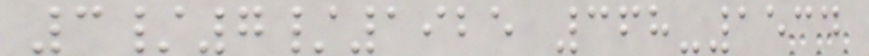3/7/1925 368-1534
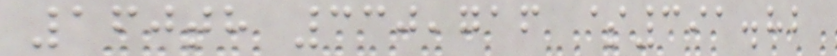160th 330,716 $391.82
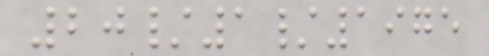20/1/1975
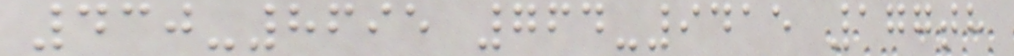430-8695 764-9415 177th
